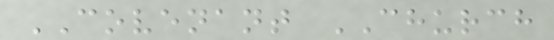COVENANT CHURCH
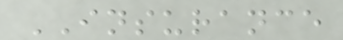INSURANCE
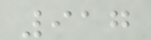917
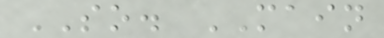SO. MAIN
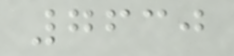7630
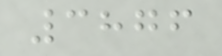3876
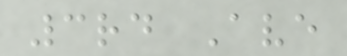3rd Ave
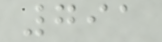791
